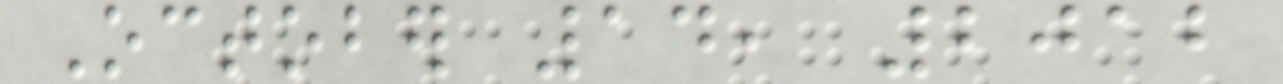October 14, 2012
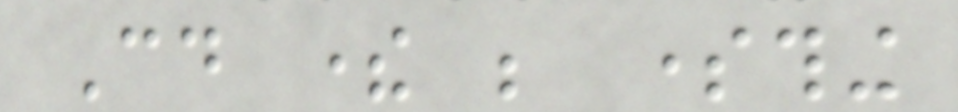Could there be something
